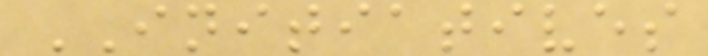INITIATIVES
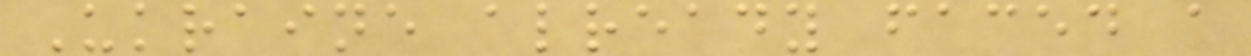Ukraine already faced a
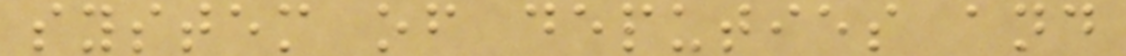system of deputies and
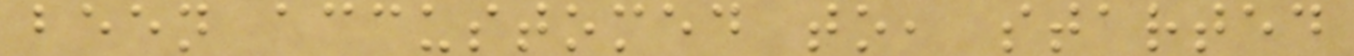been accustomed to, started
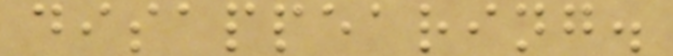disappearing.
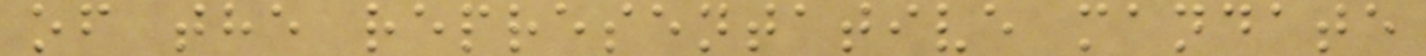of the representative mandate
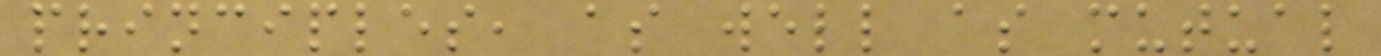principles, as well as mutual
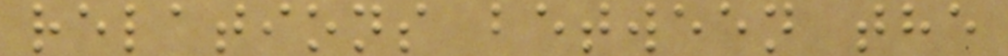relations between the
